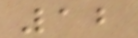12
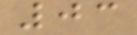03
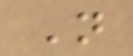N
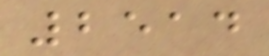2514
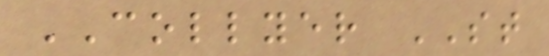COLLYER ST
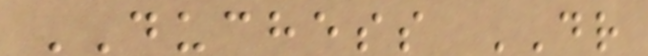DUCHESS DR
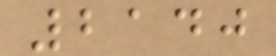2140
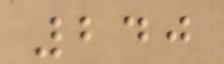240
